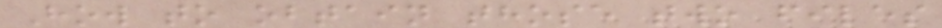How to obtain those two files
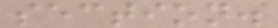section.
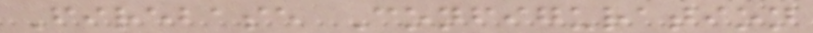Firebase Configuration
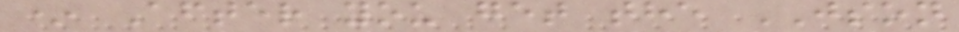* After you get the JSON
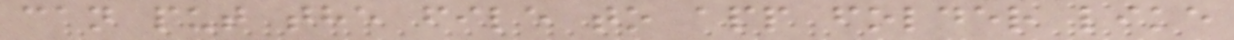can put the file to app folder like
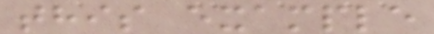this example
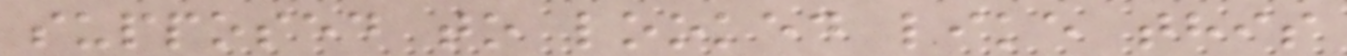supposed to looked like this
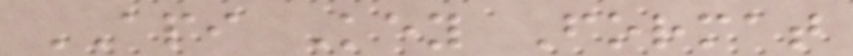API Key Format
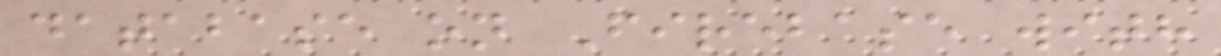database on Firebase with
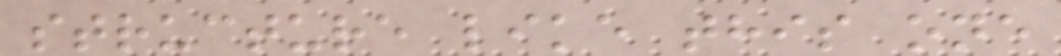structure like this one
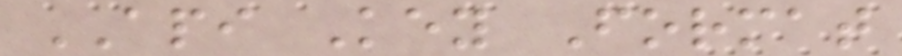API Key Format
